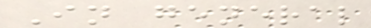In general
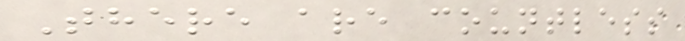There are countless
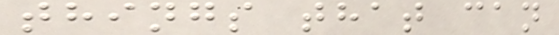things that can
